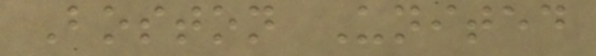Boston United
